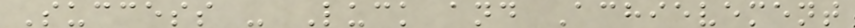Success - Luck and Achievement
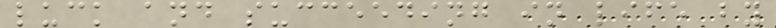luck and succeeding in life by
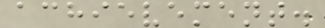achievement.
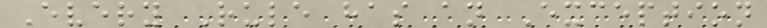Every Rule has an Exception
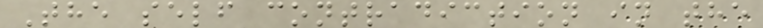The self contradiction in the
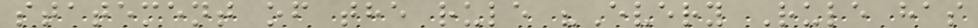statement of the rule "Every Rule has
